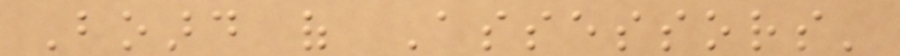Board of Assessors'
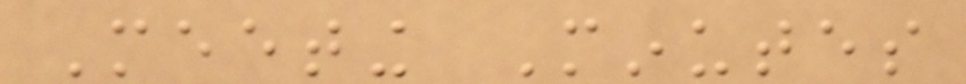Meeting Minutes
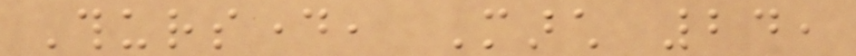Thursday, March 24,
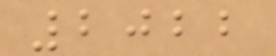2022
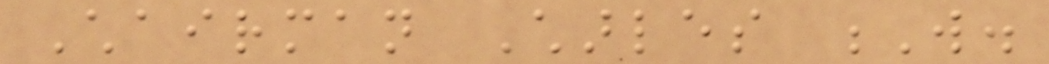Chairman Charles W.
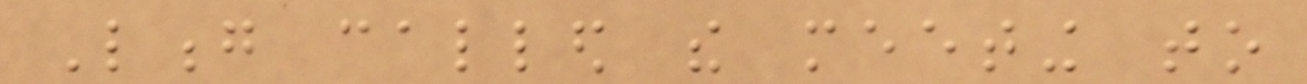Long called the meeting to
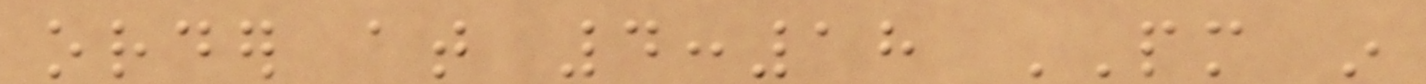order at 4:18 PM in
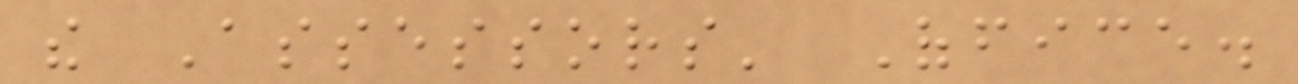the Assessors' Office.
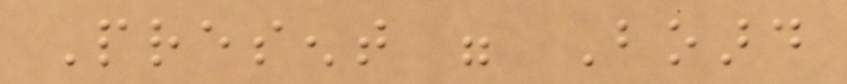Present were Board
